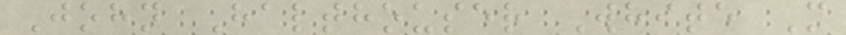John Halthouser White M
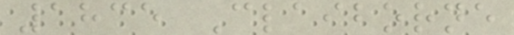1835 Claiborne
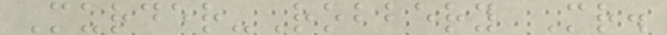Murder-Robbery Mr.
